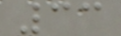33
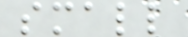small
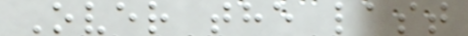Over the last
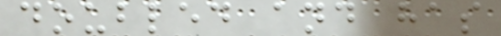doubled and has
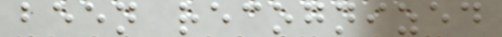been recognized
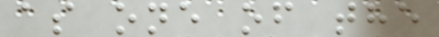as one of the
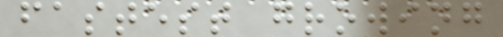fastest growing
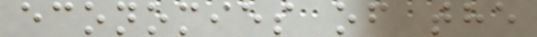economies of the
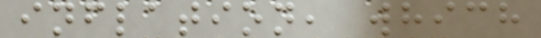inflation, which
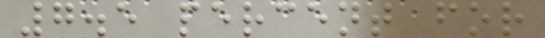7.5 percent for
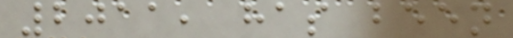2011, has been
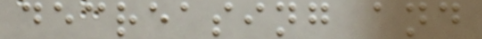decreasing and
